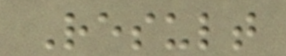Result
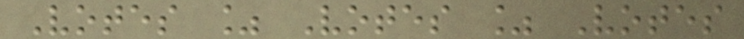Votes % Votes % Votes
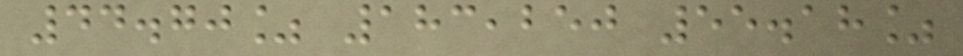44.70% 183,250 55.18%
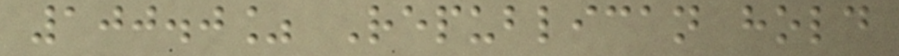100.0% Republican hold
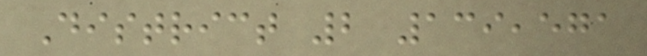District 2 139,571
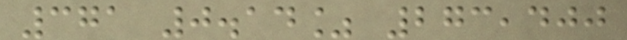371 0.14% 273,400
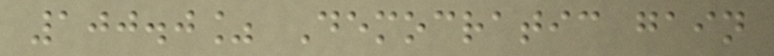100.0% Democratic gain
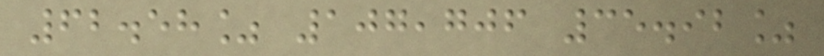62.58% 107,706 35.92%
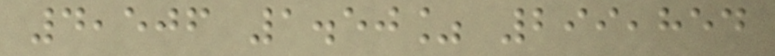4,506 1.50% 299,854
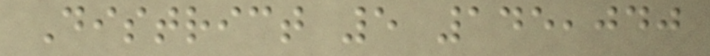District 5 145,040
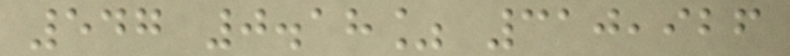547 0.18% 310,926
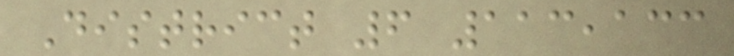District 6 113,133
